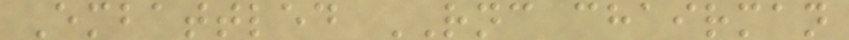Embattled RNC chairman
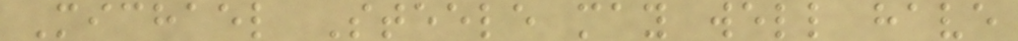Michael Steele may well have
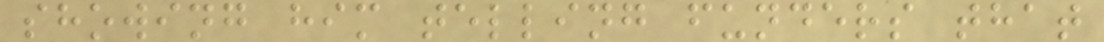showing him telling funders that
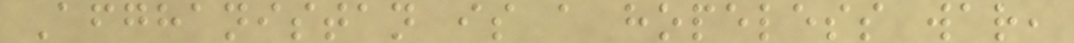Afghanistan is a hopeless war,
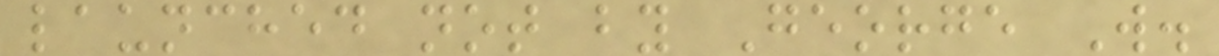launched not by George W.
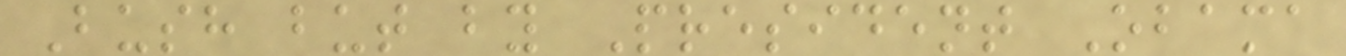Bush but by President Obama
